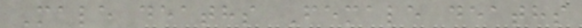Male deaths Female deaths
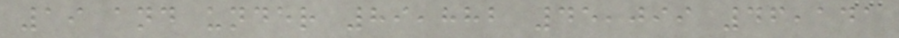19 and under 89,882 45,099 46,141
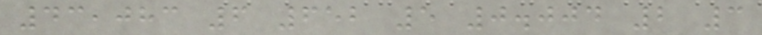43,083 6 652 5 0.004 2 3
